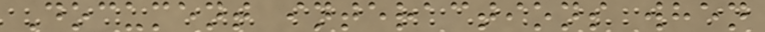Document interactions when
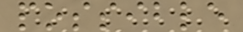possible
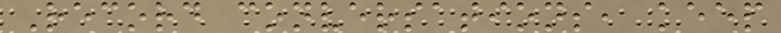Record conversations, keep
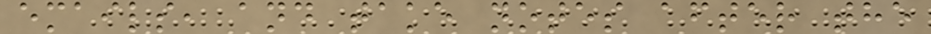emails, and take notes after the
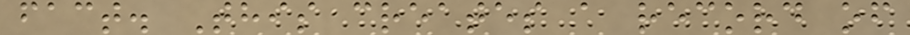fact. This creates a record of
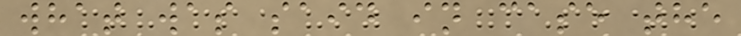what was said in case the
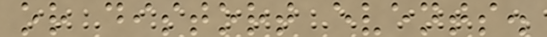or distort events.
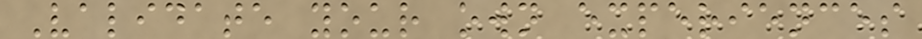Validate your own experiences
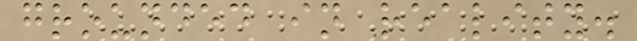grounded in reality.
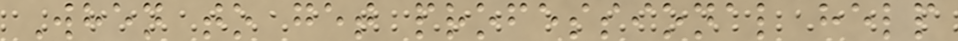When to get professional help
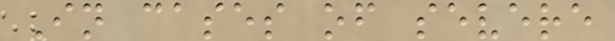In cases of severe
